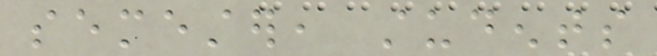semester, students
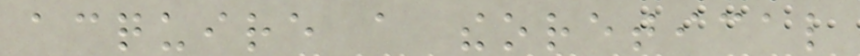acquire a theoretical
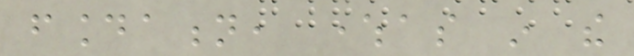foundation, whereas in the
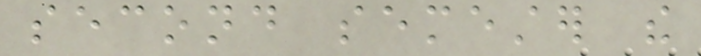second semester the
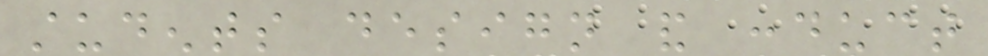students design and conduct
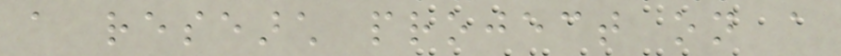a research project on a
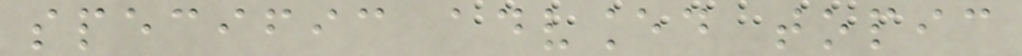specific advanced topic
